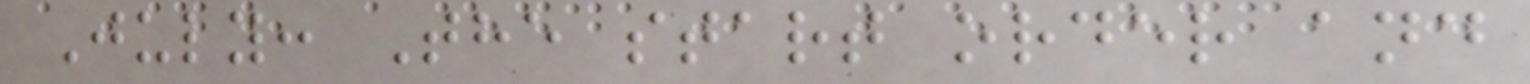July: The start order and
